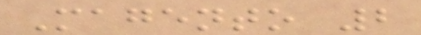Magento 2
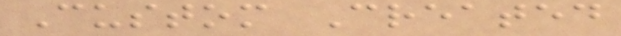Custom Created
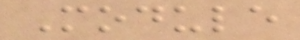Module
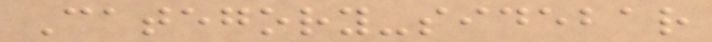Category-sidebar
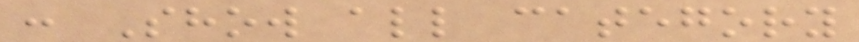: Show all category
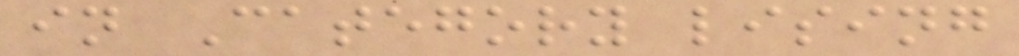in Category lising
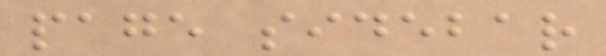page sidebar
